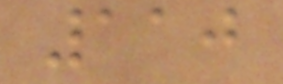110
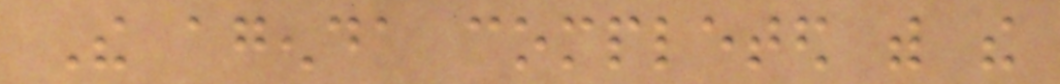The agenda completed with the
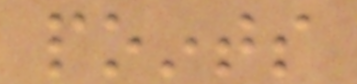points
